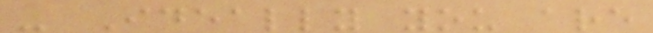- Ideally you are
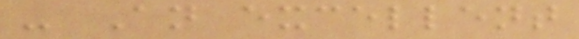- An excellent
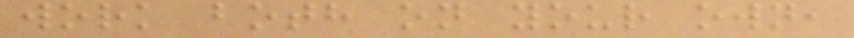work both on your own,
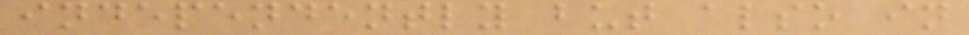independently but also in
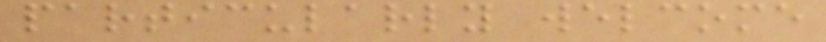particularly welcome
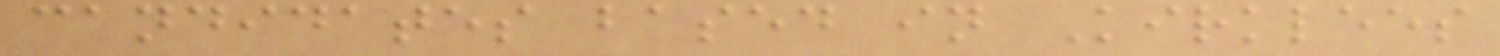candidates based in Kirklees
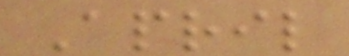April
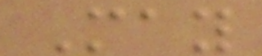May
